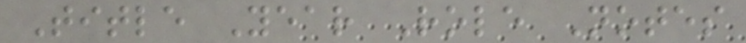Title Year Role Notes
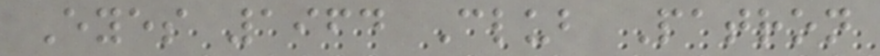Eyes 1964 Club Patron
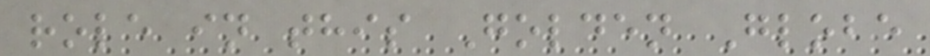role in this Golden Globe
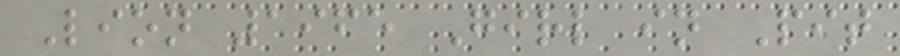Lion 1965 Girl in Pit
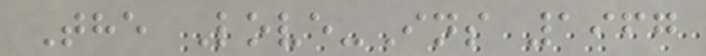The Love-Ins 1967
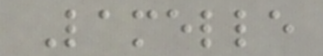Lamelle
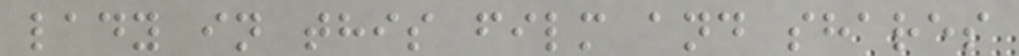lady in this film and shares
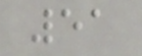51
